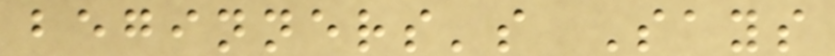beginners's Says
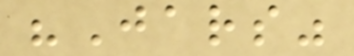"Jars"
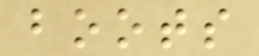boots
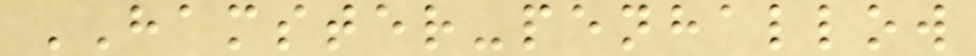HAMSTER-penhallow
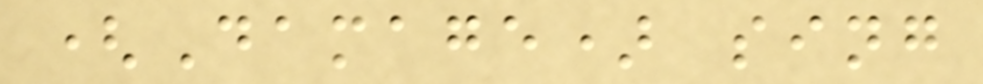(Damage) sing
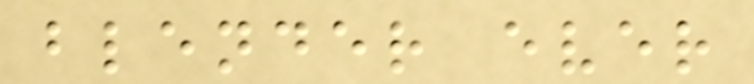blender ever
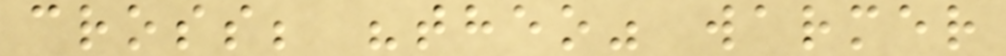cross; "theo" warmer
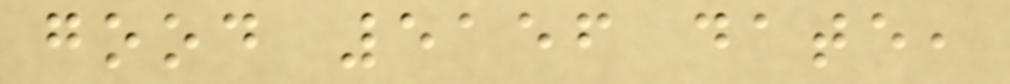good 5156 date,
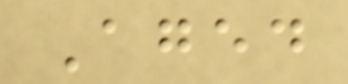Aged
